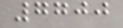7700
